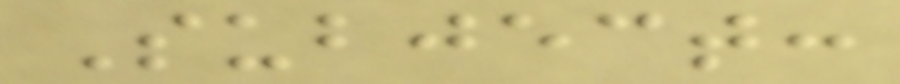Subject:
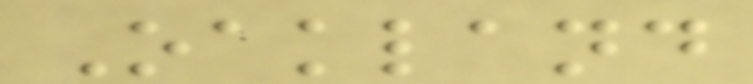Oakland
